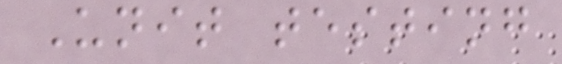Unit testing
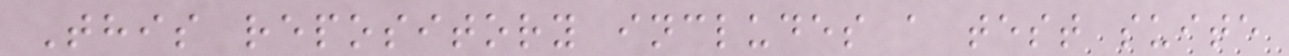This repository includes a test suite
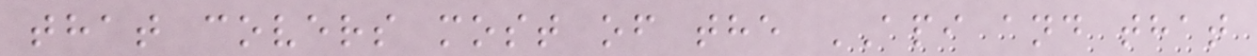that covers most of the API and that
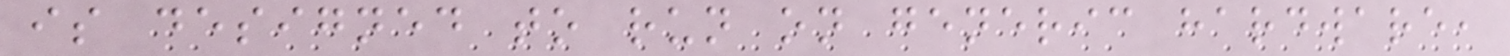is designed to run on generic hardware,
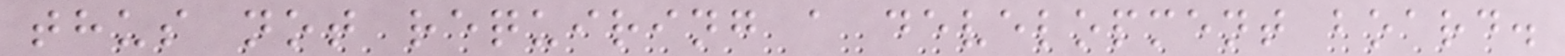thus not requiring a development board.
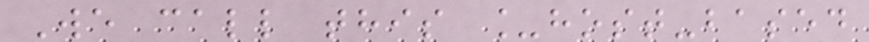We call this _host-based
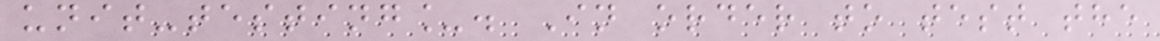unit-testing_. In order to test the
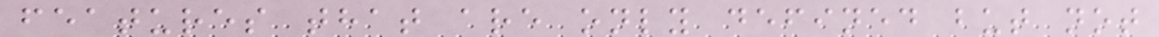features that are only defined but not
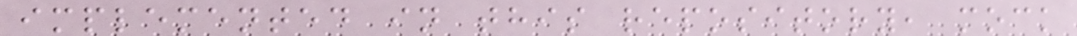implemented in this repository, mock
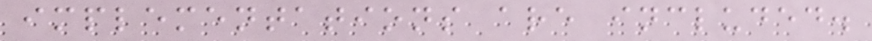implementations are included.
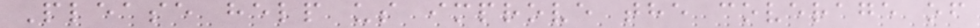Please help us improve the coverage of
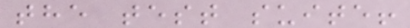the test suite!
